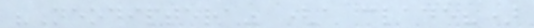"Neodiptera" (a clade?)
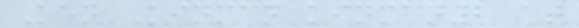Ken Kinman kinman2 at
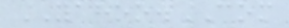YAHOO.COM
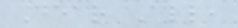Dear All,
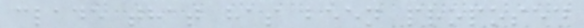clade that has been proposed
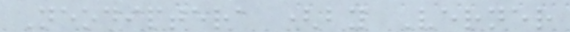Neodiptera (by Verner
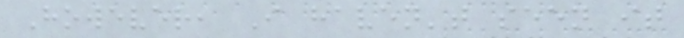However, I haven't seen it
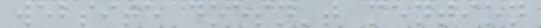website doesn't mention
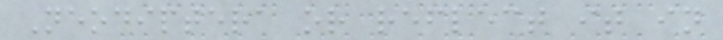Neodiptera or reflect it in
